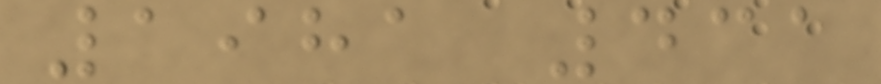1981 431
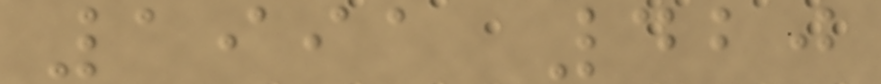1991 420
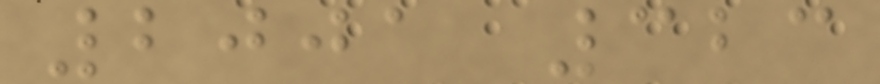2001 323
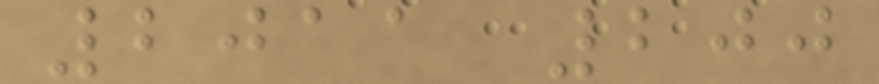2011 200
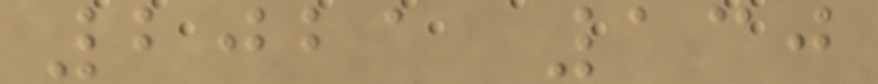2021 130
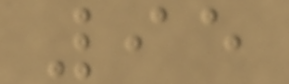95
